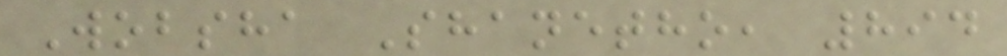Wobsha Shanetho, 894
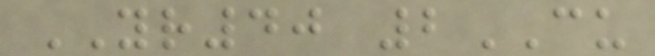YR40 2CU
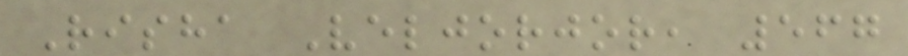Risha Veljorjor, 567
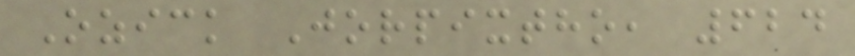Ozick Jorpixtho, 624
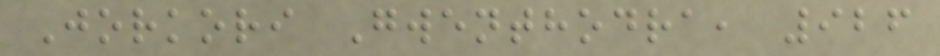Jorkori Gwenthodra, 926
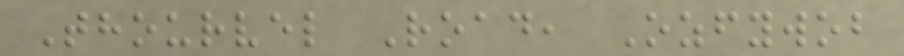Thourvel Road, Ozfywob
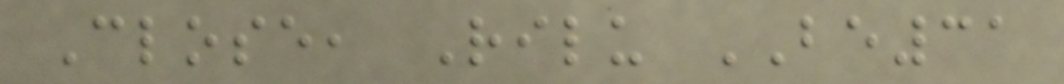Close, Rilu BE31
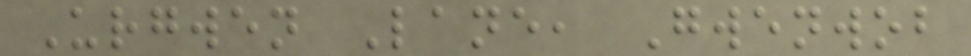Urgwen Lane, Gwenwob
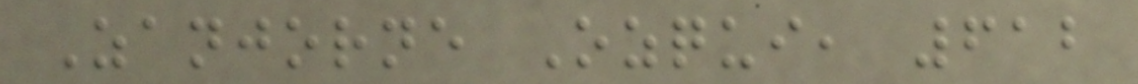Zanjorne Ozqui, 612
